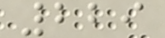229
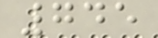745
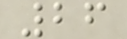26
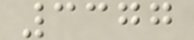3377
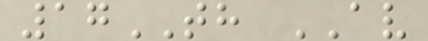17TH AV
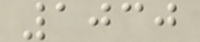1030
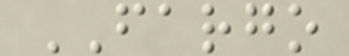FARGO
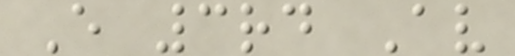E 3rd Av
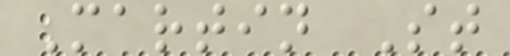Martin St
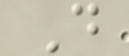D
